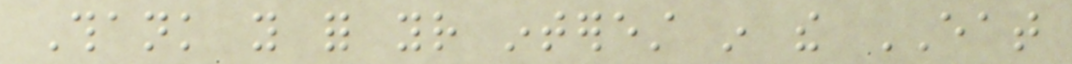Thank you for your interest in the EAT
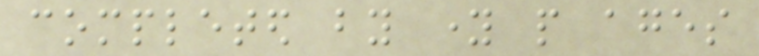completed by young people ages
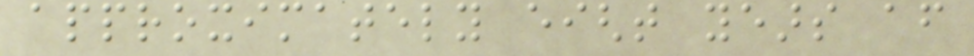approximately eight years after
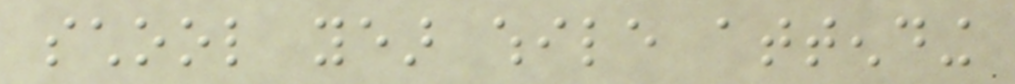school year while attending
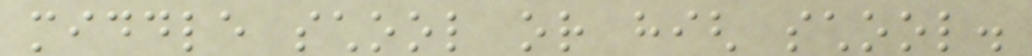middle school or high school.
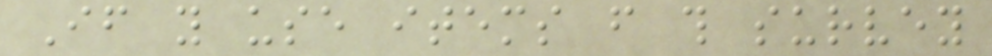If you use items from this survey
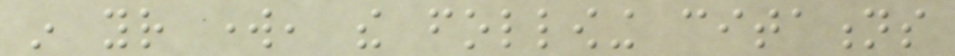in your work, the following citations
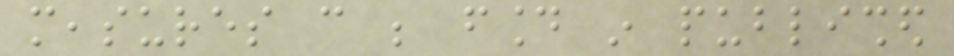measures can be found in published
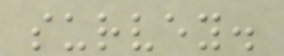survey.
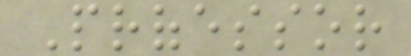Professor
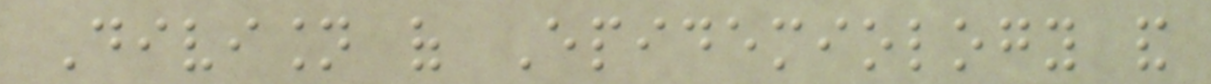Division of Epidemiology and
